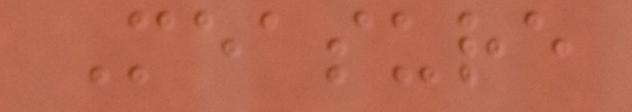Measure
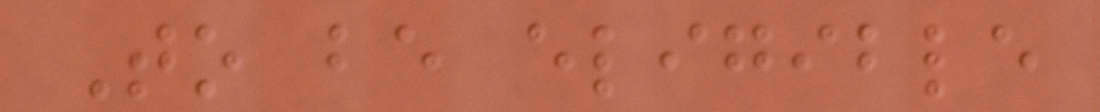To be eligible
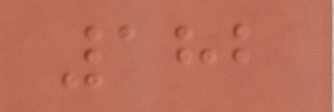182
